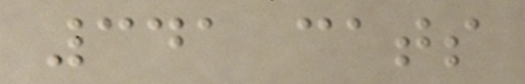341 cats
